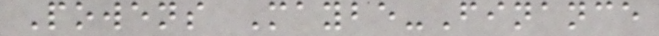Powens Maybe-Finance
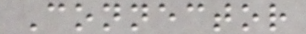Connector
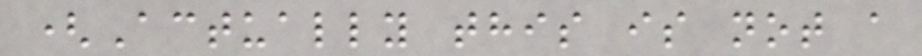(Actually this is not a
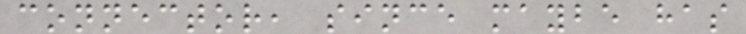connector, since maybe has
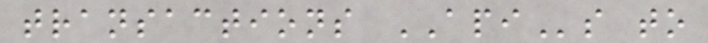transactions APIs to
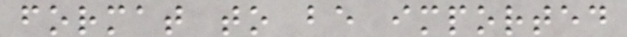format to be imported
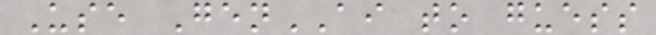Use GenAI to guess
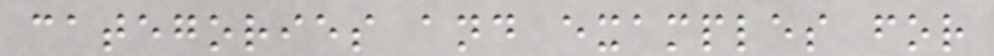categories and examples for
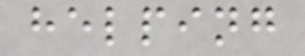helping
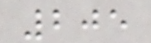205
